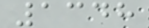1348
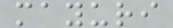mayuri
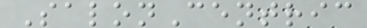SalonCentric
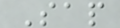Sap
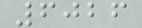6026
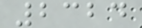2324
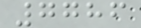7786
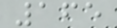165
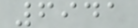6941
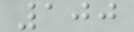100
